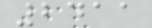2411
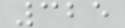325
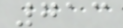713
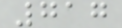717
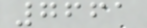7661
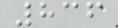836
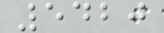5420
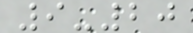9-20
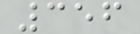356
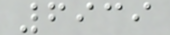6939
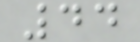44
